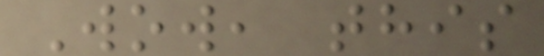Wow, this
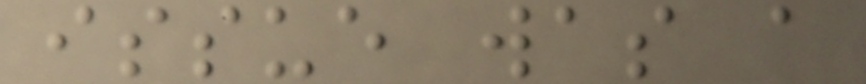issue was a
